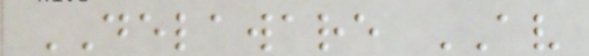DELAWARE AV
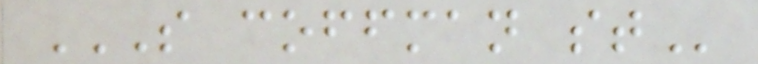S COFFMAN ST
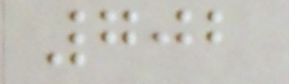702
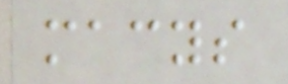macys
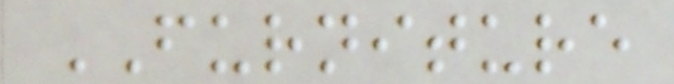FURNITURE
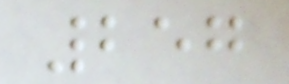257
